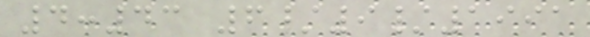4:43 6/9/1991
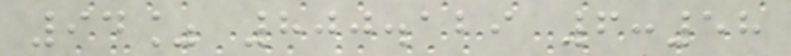94% 800.129 6:58
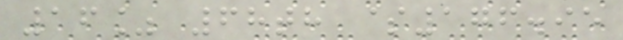16% 68th $176.95
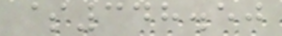$348.50
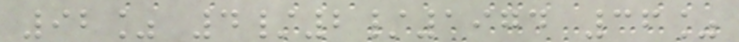92% 4/2/1974 36%
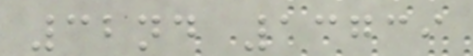32nd 13739
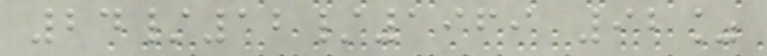24/12/1969 92%
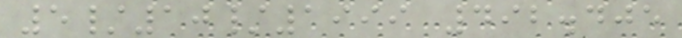5/10/1999 492.405
